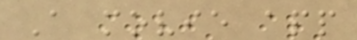A movie app
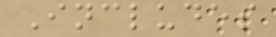Includes
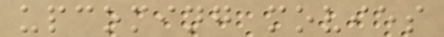upcoming movies
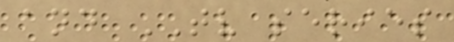and TV series
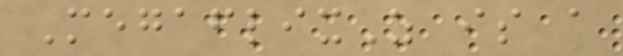MegaflixZ is a
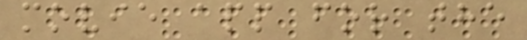movie app for the
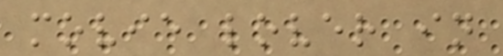movie lover in
